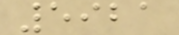5921
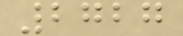2727
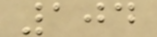104
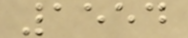1554
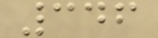346
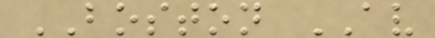BOSTON AV
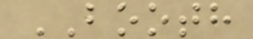BOOTH
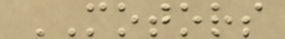MOTORS
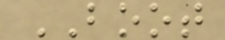BOOT
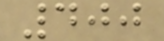400
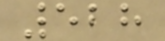528
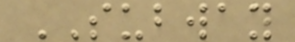SUBWAY
